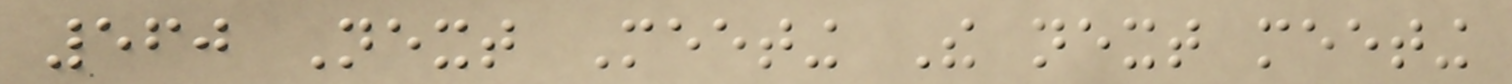560 Next Meeting The next meeting
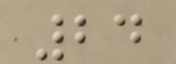24
